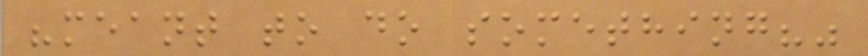"meant to do something?"
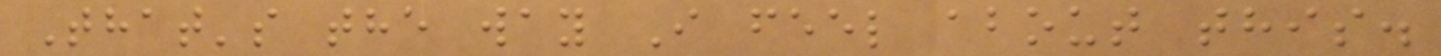That's the way I feel about this.
